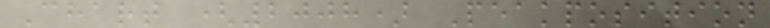Chart (2008) Peakposition
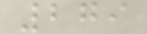279
